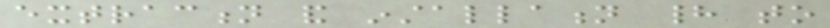extraction and installation had to
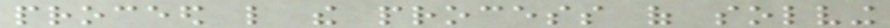proceed like the process of solving
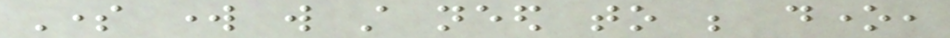Some work will still need to be done,
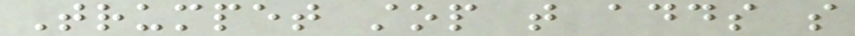Trumpet stop that adds so
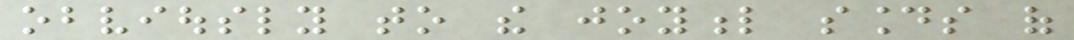obviously to the joyful sounds of
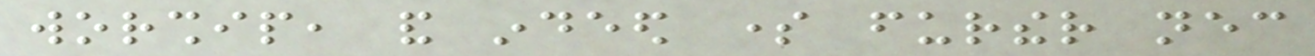worship, and indeed some further necessary
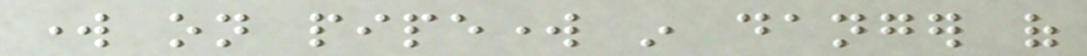work on pipework in danger of
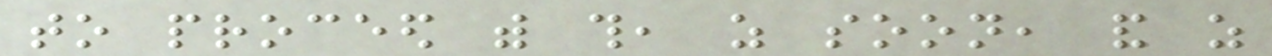to proceed with this, as soon, and as
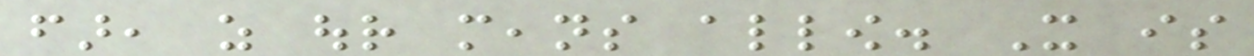far, as our means allow. It is
